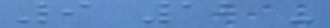9 12 -
